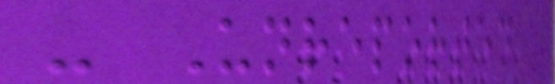- Unreported
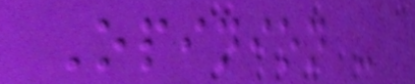Opinion -
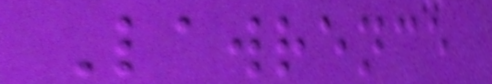Lawrence
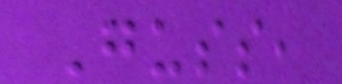Guss,
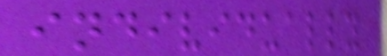individually
